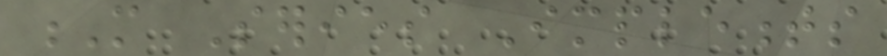M Series Implements
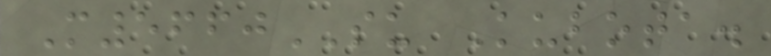M5660SU Kubota.
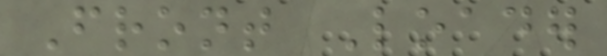Front Loader
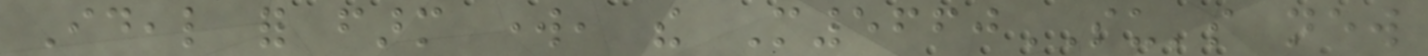Ideal for farm work, the M5660SU's new
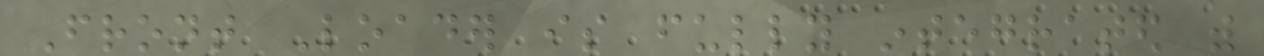Front Loader is fully integrated with
